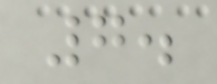7.
